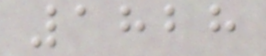1828
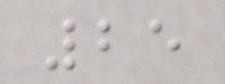25
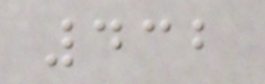432
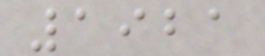1921
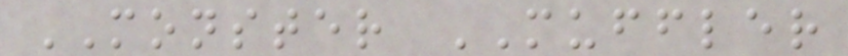MONSTER MUFFLER
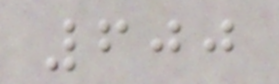600
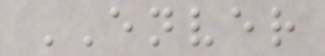ENVER
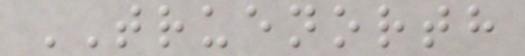TRUENORTH
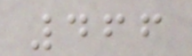466
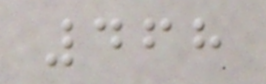468
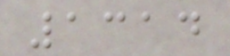1314
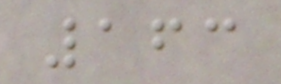163
